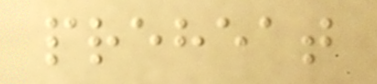preheat
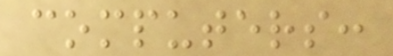computers:
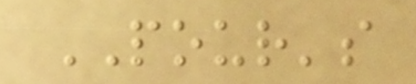POUR's
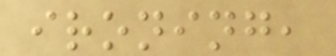ironing,
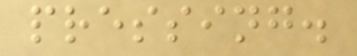pressing.
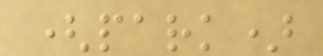(park)
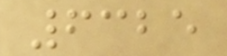6325
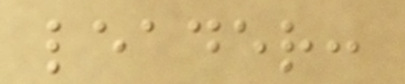leader:
